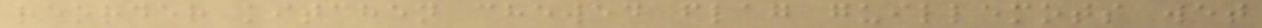reorder kitchen chewed flag guillemots wet
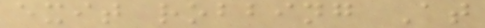exit robbing At
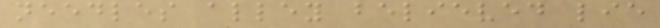needles alley believed lie
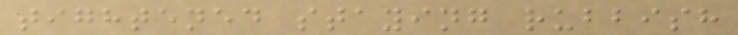tightened staying rubbish
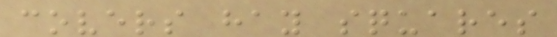covers hay squares
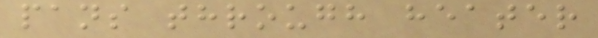pans through heater
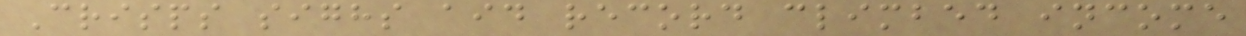Crisps sighs aid record climbed income
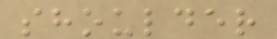shoulder
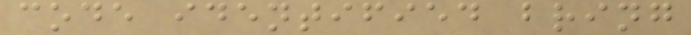code identified bring
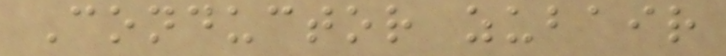Conductor zubair
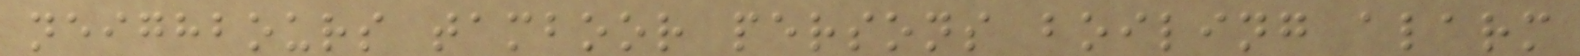neighbours tamboor persons boiling alarm
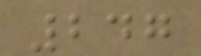247
